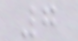7
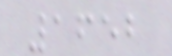1652
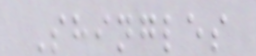Shingles
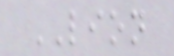LION
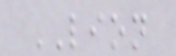LION
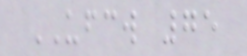UFCW 75
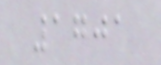1701
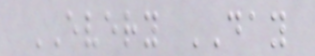EVERY DAY
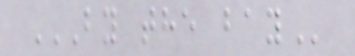BY THE BAY
